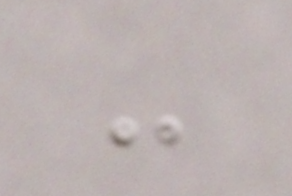-
